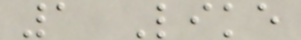1 Like
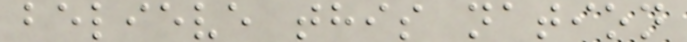believe this nation
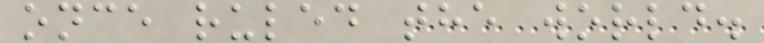once ruled the world.
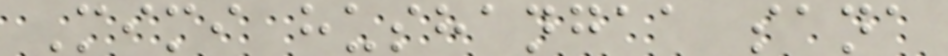Mimi hushangaa sana
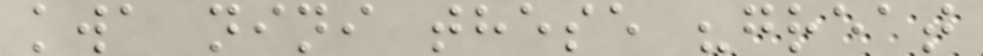kwa nini these "great
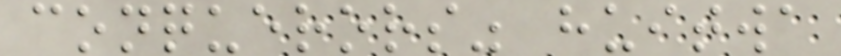conquerors" huitwa
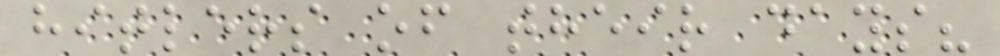hitlers of their days?
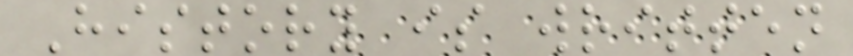History is written
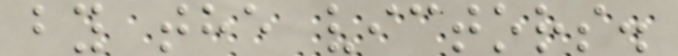by the victors.
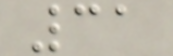31
